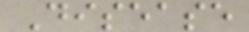Disease
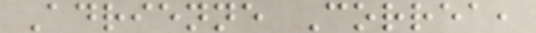Adrienne Correa,
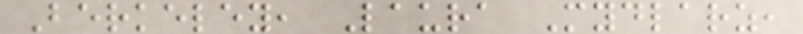Berkeley, Laura Mydlarz,
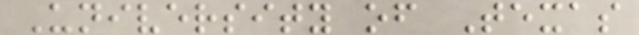University of Texas
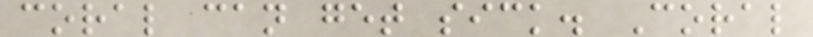coral can get sick. Coral
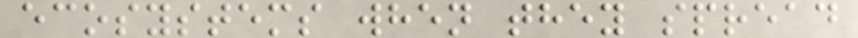ecosystems when they spread
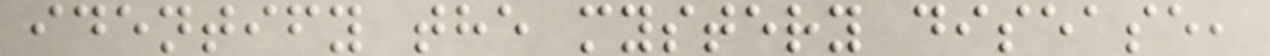identify the mystery disease,
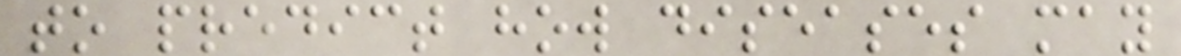to predict how diseases may
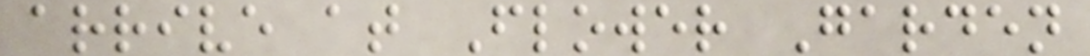arrive at Flower Garden
